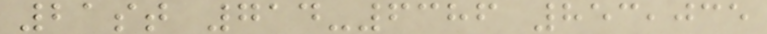21st 714-6386 853,035
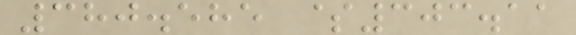380.585 $303.11
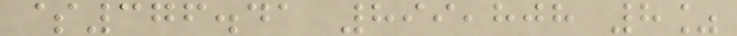$376.41 899,808 8%
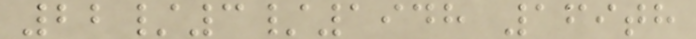22/3/1948 169th
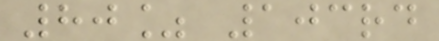80% 103rd
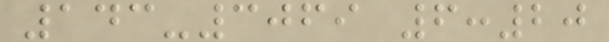143-3069 6:20
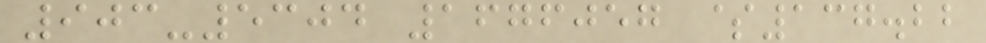903-5304 1676057 $137.22
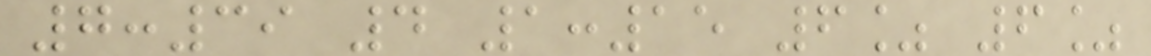7:39 4 1:15 6% 6%
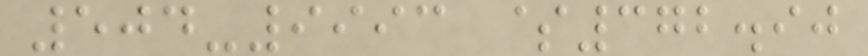504-9993 $372.90
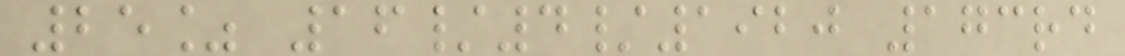25% 16/4/1920 173rd
